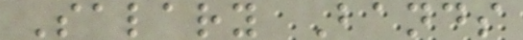Salary Bands
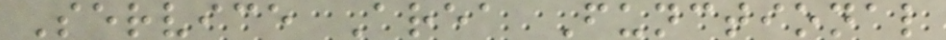Service Area Functional
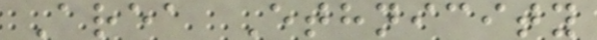Area Ethnicity
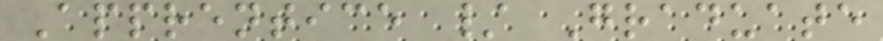Apprentice / Graduate
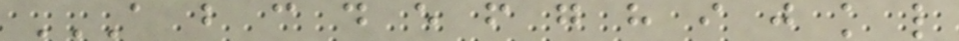A B C D E F G H I J K L
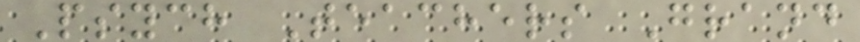Psych Teachers Grand
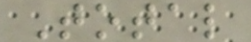Total
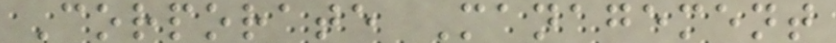Corporate Management
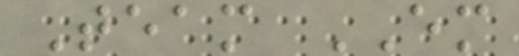Team EM
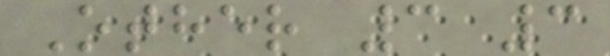Other 3 3
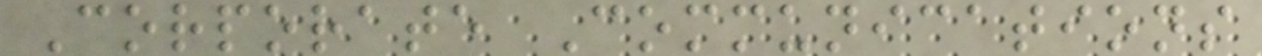Corporate Communications
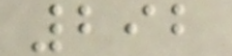292
